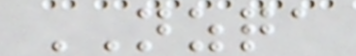NZQA
